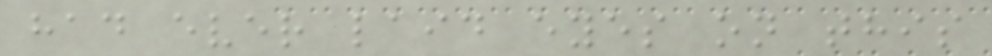had ever laid eyes on this
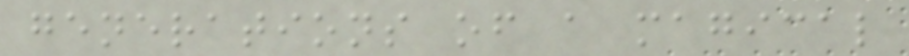generations of a magical
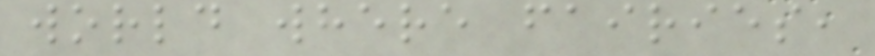world where fairies,
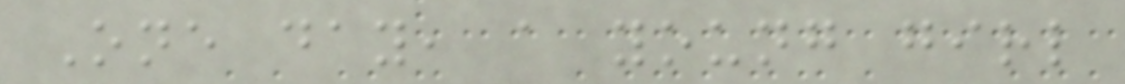One day, a young girl
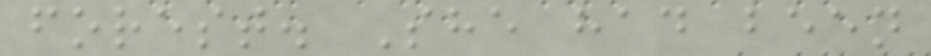forest. She had been
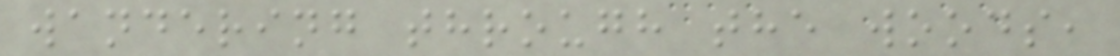wandering through the woods,
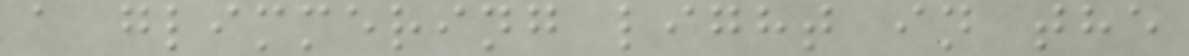a glimmering light in the
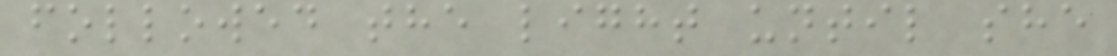followed the light until she
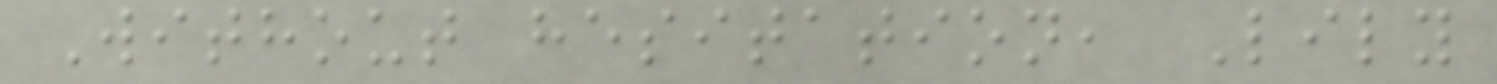Without hesitation, Lily
